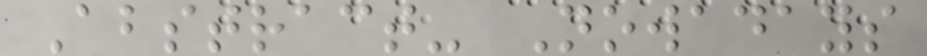Abstract- Nowadays
